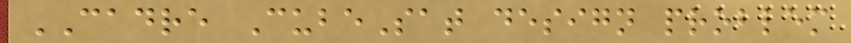CADRE CubeSat design problem
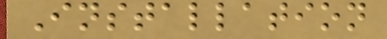Installation
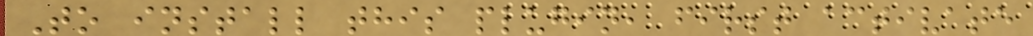To install this plugin, first activate
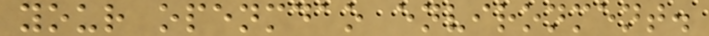your openmdao environment.
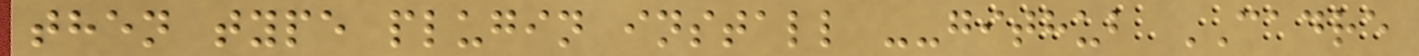then type plugin install --github CADRE
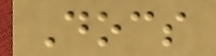Docs
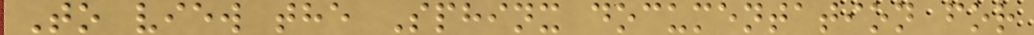To view the Sphinx documentation for
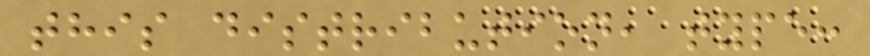this distribution, type:
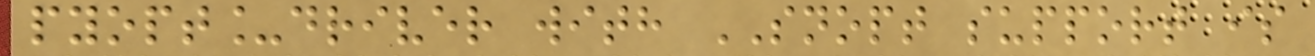pyopt_driver with SNOPT support is
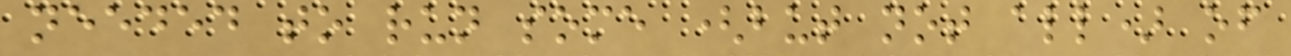needed to run some (but not all) of
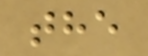the
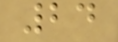24
